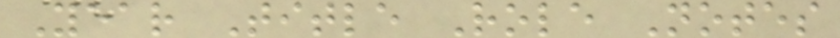Year Title Role Notes
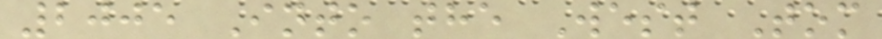2005 Into the West Tom
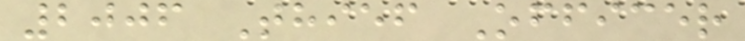2006 Thief Officer
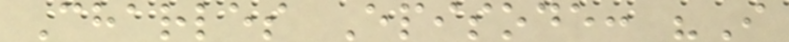Charles Episode: "I
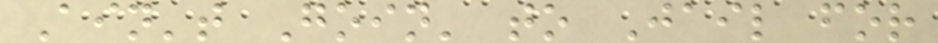Ain't Goin' to Jail for
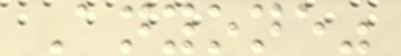Anyone"
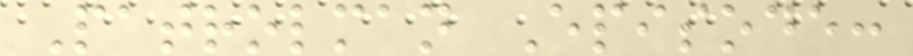Patrolman Episode:
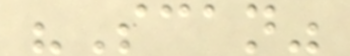"Scan"
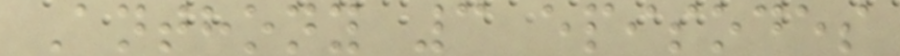Anthony 3 episodes
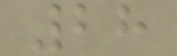28
